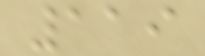119
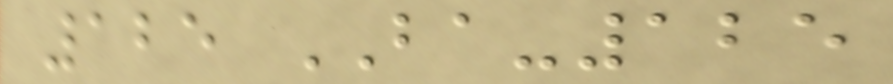125 BA-125
